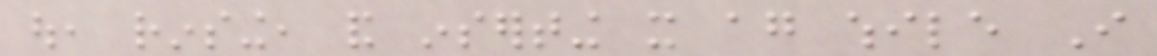out, rinsing, and inserting it again while I
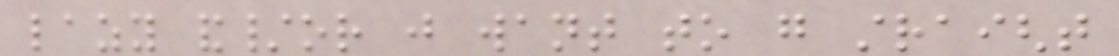lazy and/or just want to go straight
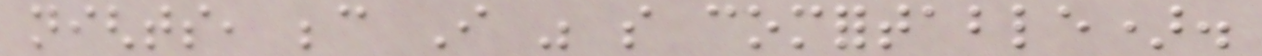nights, because I was so comfortable).
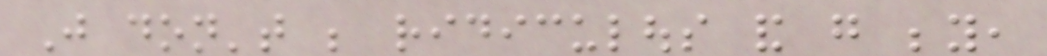Just don't be ridiculous and go beyond,
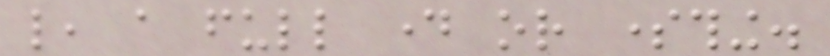like, a full day or something.
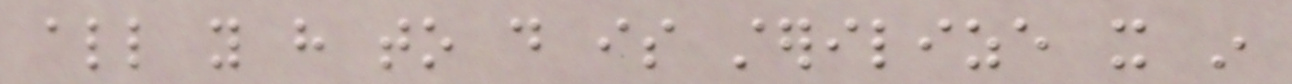all you have to do is sterilize it in
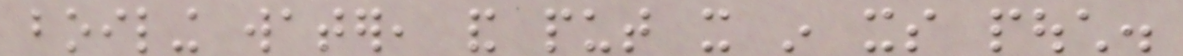boiling water, and put it in its pouch.
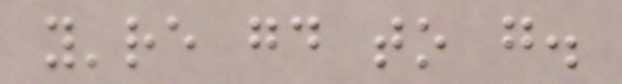you're good to go.
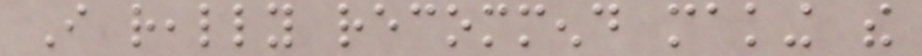I really recommend making the
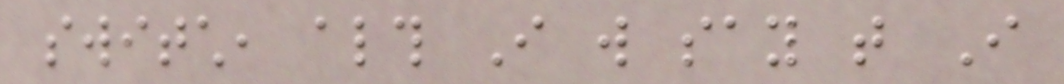switch, although I will say that I
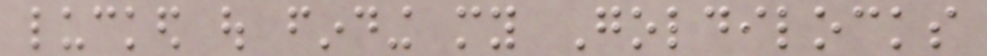lucked out finding my Goldilocks
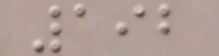192
